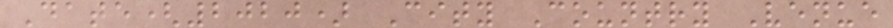Date(2020) City Country Venue
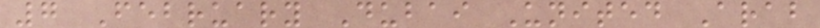7 February Dubai United Arab
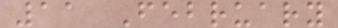11 February
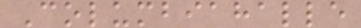Columbiahalle
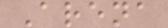Arena
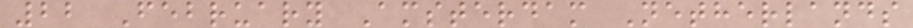22 February Amsterdam Netherlands
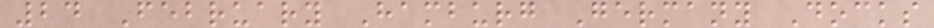24 February Hamburg Germany Docks
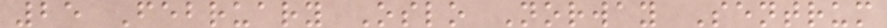25 February Oslo Norway Sentrum
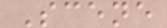Scene
